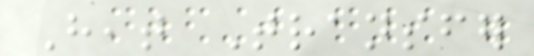Heat Transfer
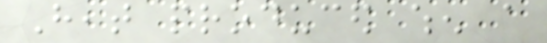Heat produced when a
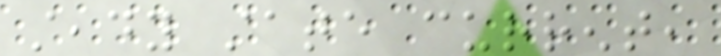steady state current,
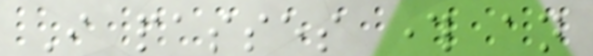I passes through an
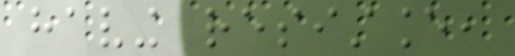having resistance,
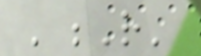'R'
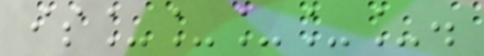is_____.
